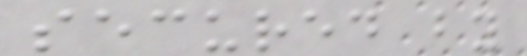secured by
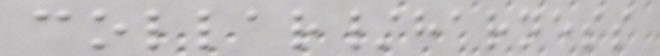collar/harness
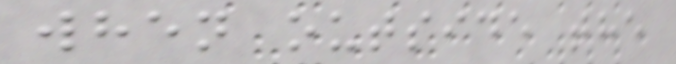when outside the
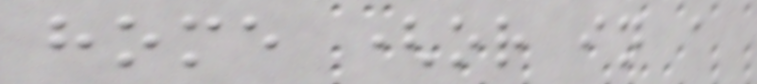home (or in a
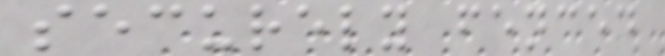securely fenced
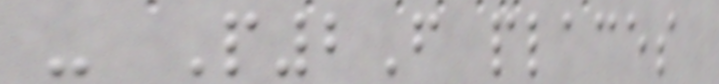- P2F places
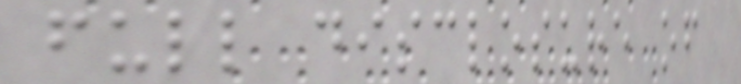full disclosure of
